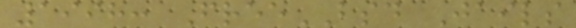1998: FreeBSD Jails
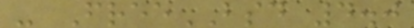- FreeBSD 4.0
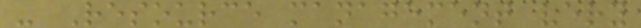- Resource management very
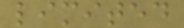limited
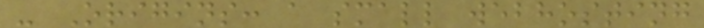- Origins: a small webhosting
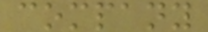company
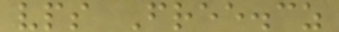vps Free.cz
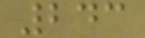243
